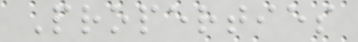Properties
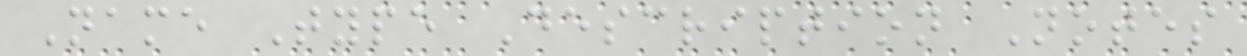Name Type Description Notes
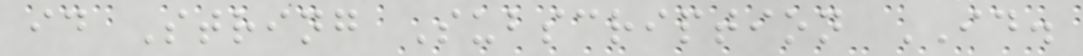id String Subscription ID.
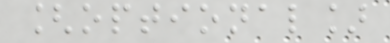[optional]
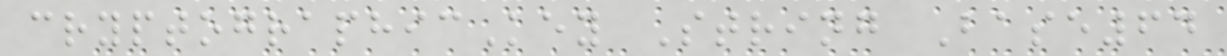cryptographicKey String Base64
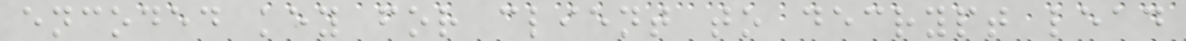encoded key for client to decrypt lead
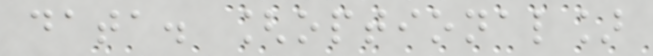data. [optional]
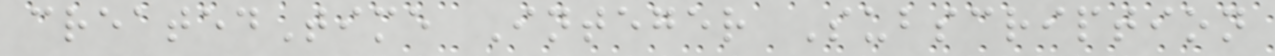createdTime Integer Subscription
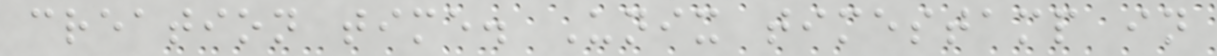creation time. Unix timestamp in
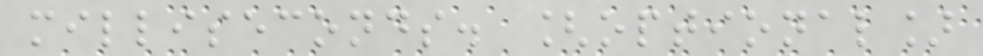milliseconds. [optional]
